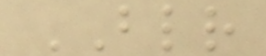BLR
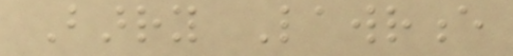Barry Lawrence
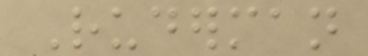Ruderman
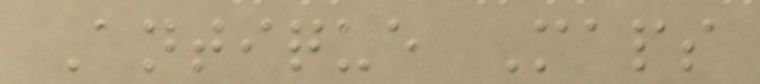Antique Maps
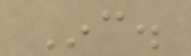Inc.
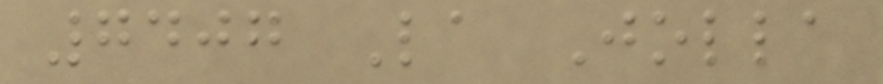7407 La Jolla
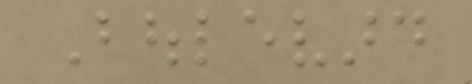Boulevard
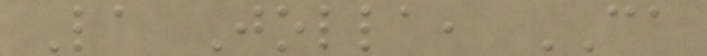La Jolla, CA
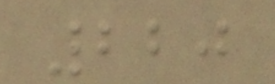220
